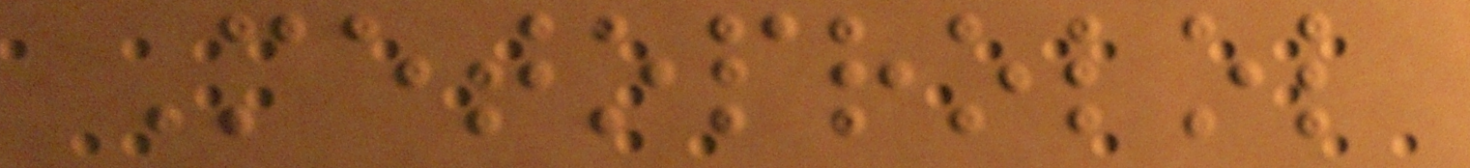Metoprolol
